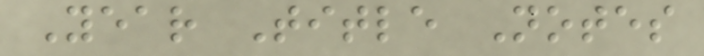Year Title Notes
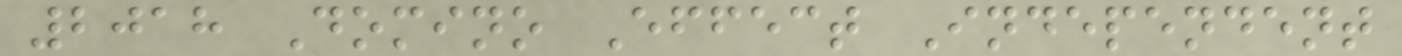2018 Domino Effect Independent
